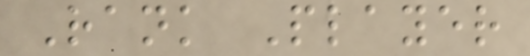Rank Player
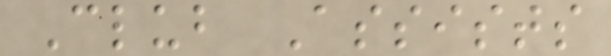Club Assists
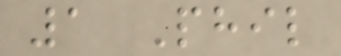1 Phil
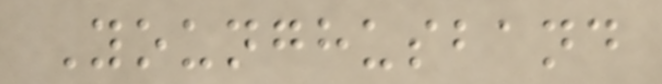Younghusband
